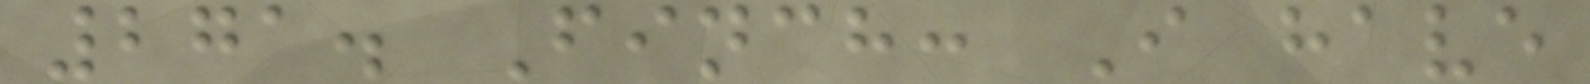271. Finch: I have
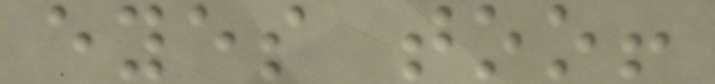eyes too!
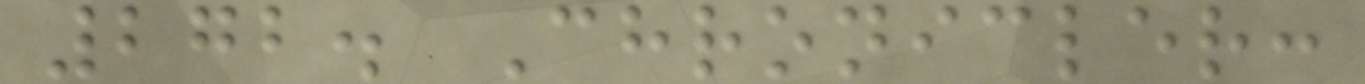272. Chronicler:
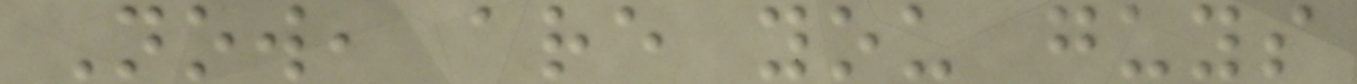Now, are you guys
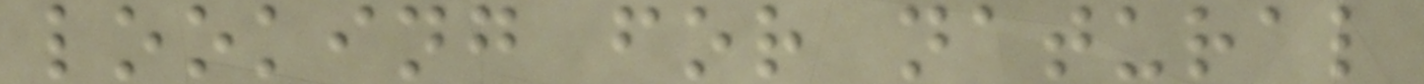looking for natural
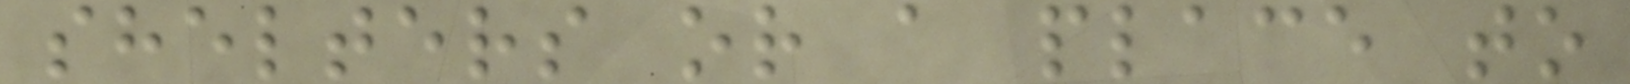shelters or a place to
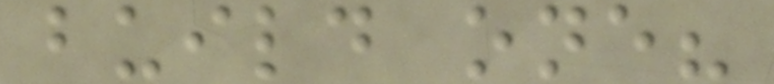build one?
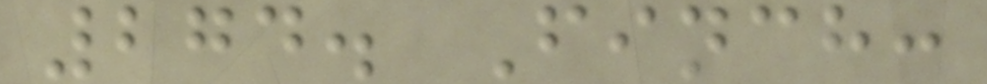274. Finch:
